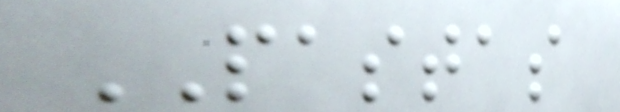PASTAS
